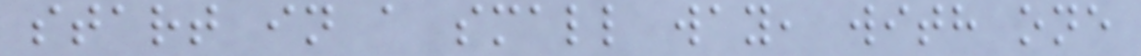start in a small way, with one
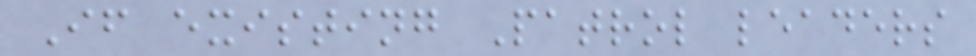If existing Patrol leaders
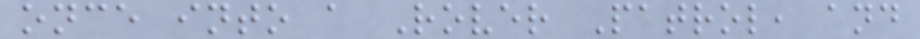once into a Rover Patrol, and
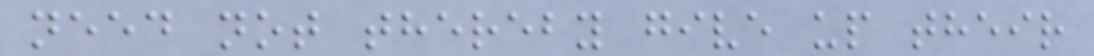need not thereby give up their
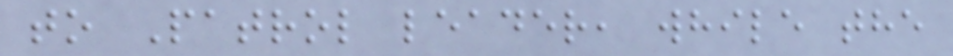to Patrol leader, while the
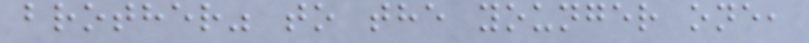brother" to the younger one,
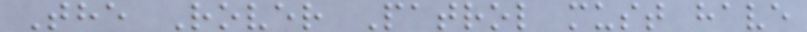The Rover Patrol must have
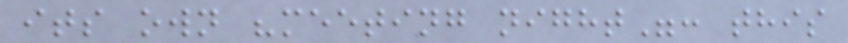its own "meeting night": this
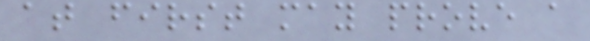at first may prove a
